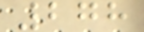278
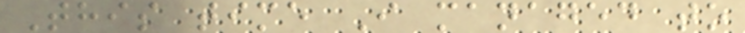This time I managed to
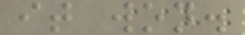it won.
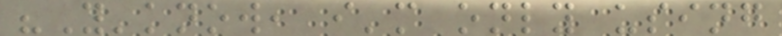"Y'know, i'm only using
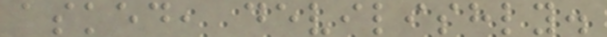asked, devilishly.
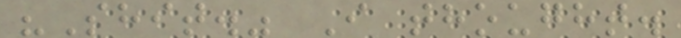"Shit." I thought.
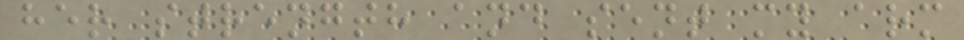her strength and sent my arm
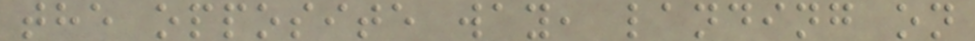the opposite way, landing on
